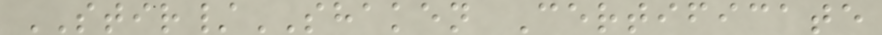STIR/SHAKEN Certificate
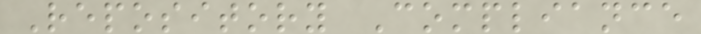Repository Compliance
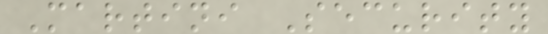Martini Security
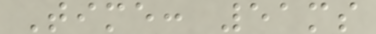Time: 51ms
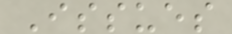Issues
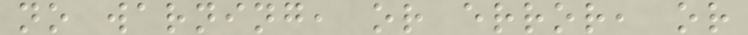no warning, or error, or
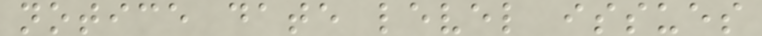notice date level issues
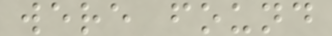were found
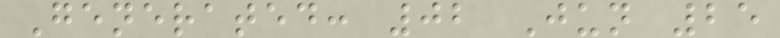Generated: 02 Jun 25
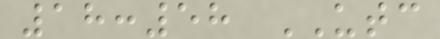18:58 UTC
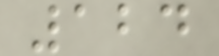124
